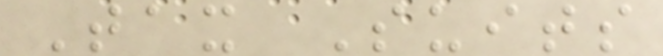Tax Suits
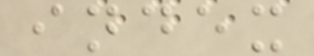index
